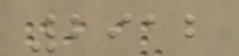2912
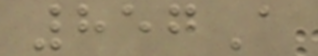857A
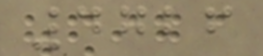4726
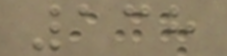138
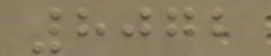8072
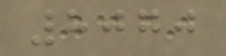8070
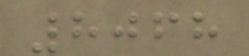8068
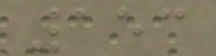153
